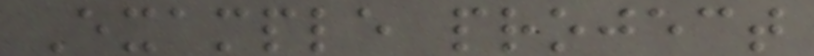Example project
